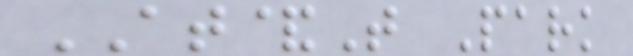AT&T Park
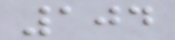104
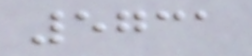5731
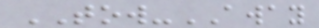TOW-AWAY
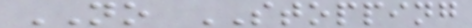NO STOPPING
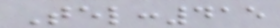Tel:415
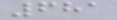681
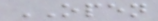OPEN
